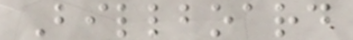Billboard
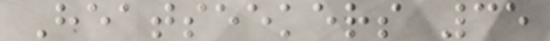Heatseekers 35
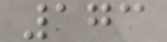173
